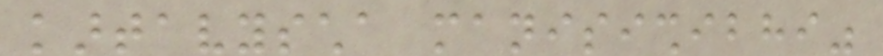kartavyscha manisishibhi"
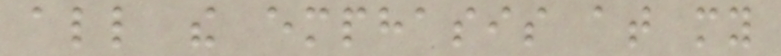all the emphasis at my
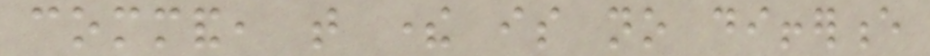command, that there is no difference
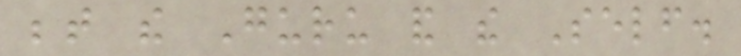between the Guru and the Self.
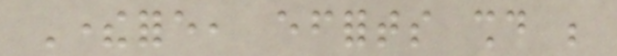Therefore, efforts should be
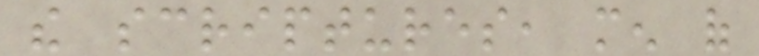the scriptures, men of
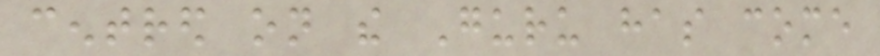centred on the Guru has come
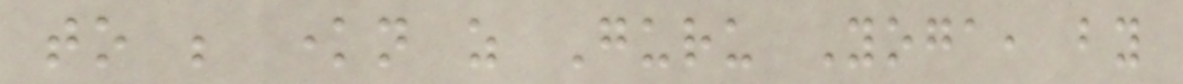to be known as Guru Yoga, by
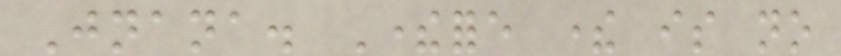Jnana. Therefore there is no
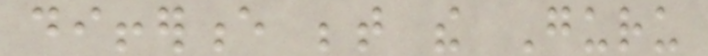difference between the Guru
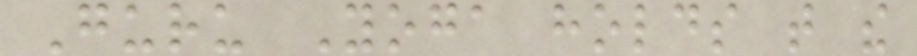Guru Yoga holds that the
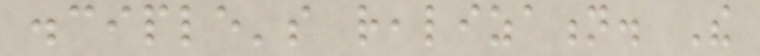disciple's realization. The
